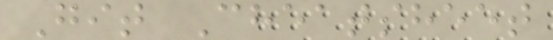Git Cheatsheet
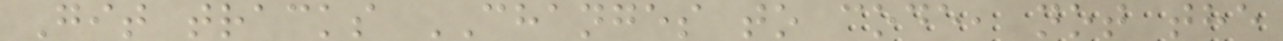Git tracks CHANGES to code, not the
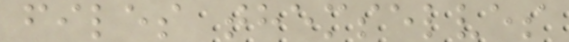files themselves
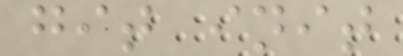git init
